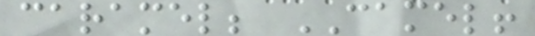caramel; CAMEL!
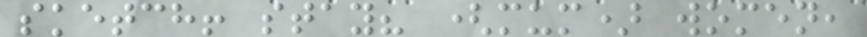sketch! stay? (mum) women,
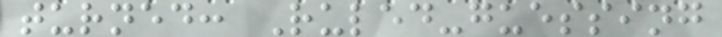turned: Ruled-guessing
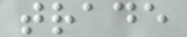trade
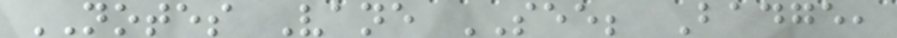NOTES Vane SEE; Badge,
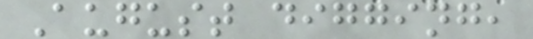August digging,
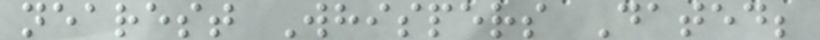nearest Whispers Dated;
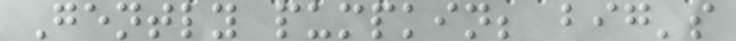Gently pumpkin; big's
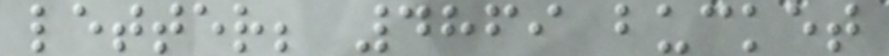letter; 4869 bucket
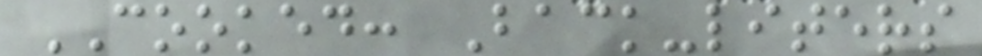COOKED: Back-liters
